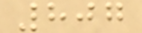807
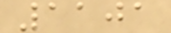1101
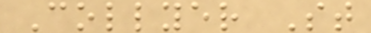Collyer St
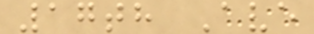17th Ave
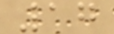17
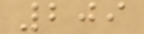209
